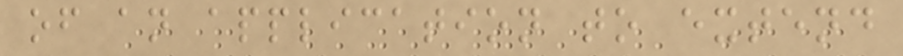of an application to extend
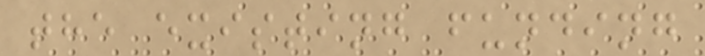the existing funding
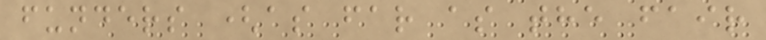funders (as far as the fair
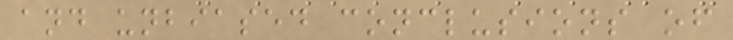and unbiased conclusions of
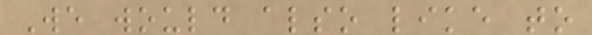We would also like to
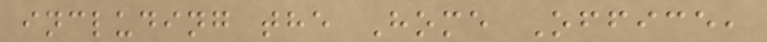including the Home Office,
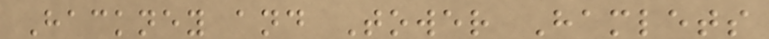Hackney and Tower Hamlets
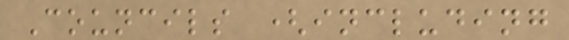Councils (including
